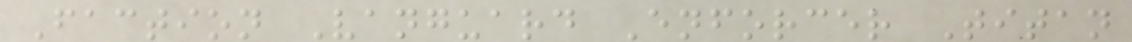Faction Vanguard Enforcer Titan
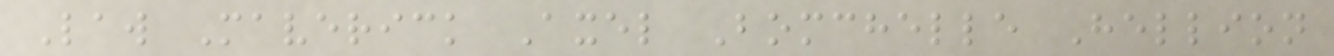Law Maverick Axel Bomchelle Hellion
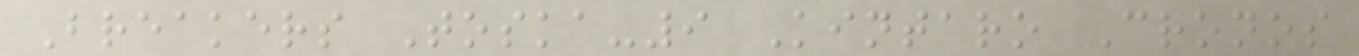Breakers Toska-9 Kintaro Cronos
